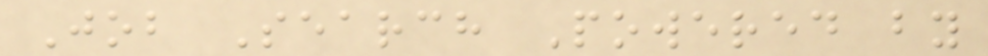Job Search Powered by
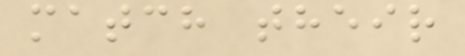match their
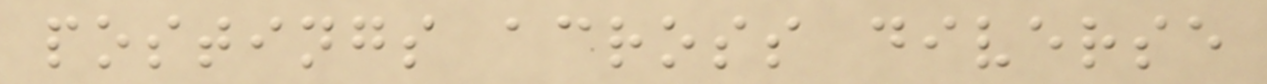postings across diverse
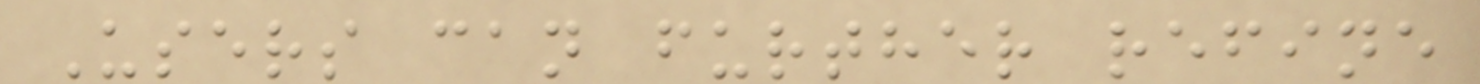Users can further refine
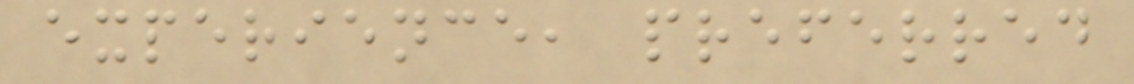experience, preferred
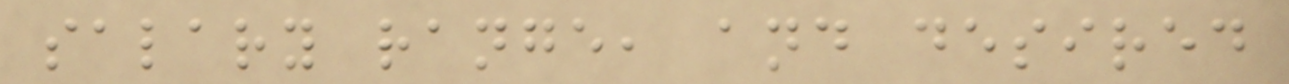salary range, and desired
